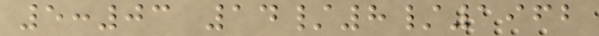5:03 14/8/1962
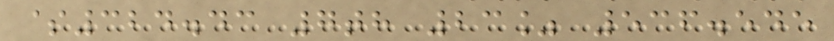$324.43 7th 23% 536.545
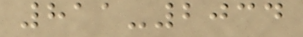811-2034
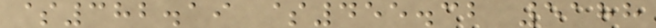$382.19 $455.32 5188
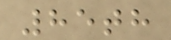85th
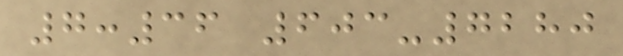7:36 603-7280
